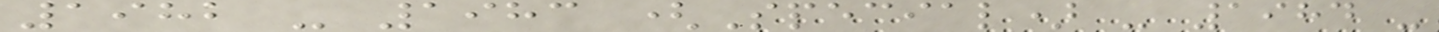1982 - 1983 (Special) - 1984 -
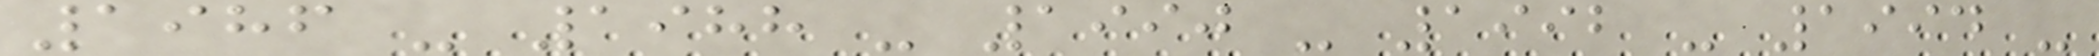1986 - 1988 - 1990 - 1992 - 1994 -
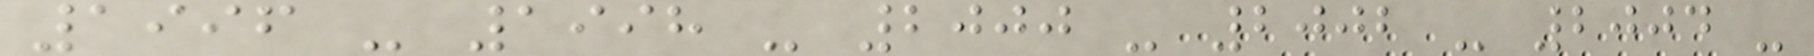1996 - 1998 - 2000 - 2002 - 2004 -
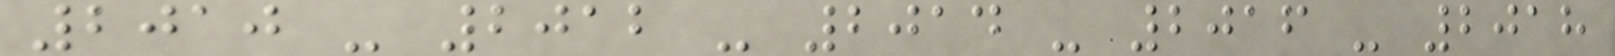2010 - 2012 - 2014 - 2016 - 2018
